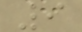9
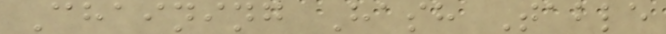Chaining Hash Table
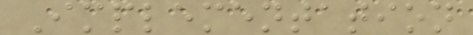Implementation
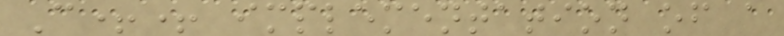C++ implementation of a
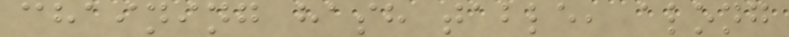chaining hash table, along
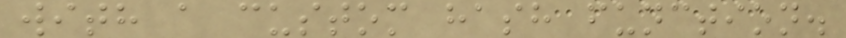with a custom hash function.
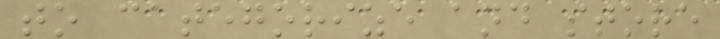to categorize and store
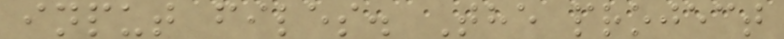input files. The project
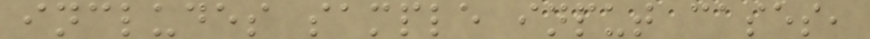includes sample input cases,
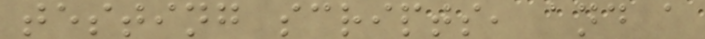testing scripts, and a
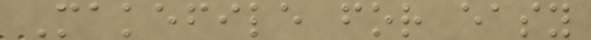Makefile for easy
